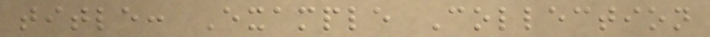title: Example Collection
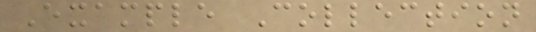Example Collection
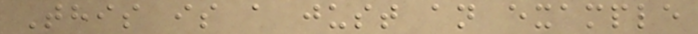This is a just an example
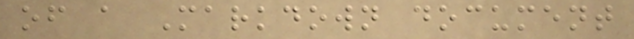of a Markdown document
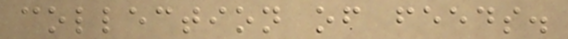collection of feeds.
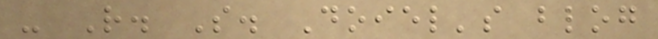- R. S. Doiel's blog
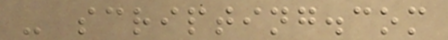- scripting.com
